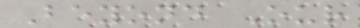Beyond Our
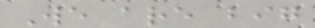We are big
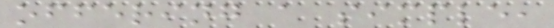offering a simple,
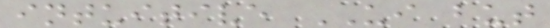intuitive UI but
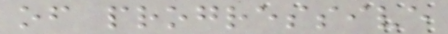of progressive
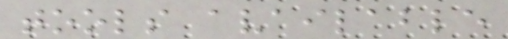tools available
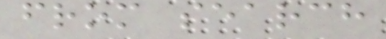from search
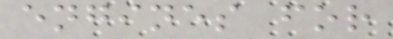engines for
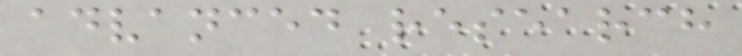advanced research
